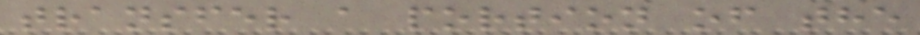transfer a portion of the
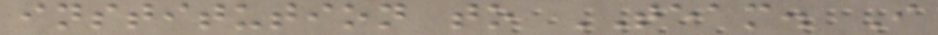institution to TEAM. I
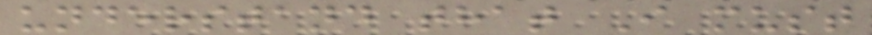understand that I must
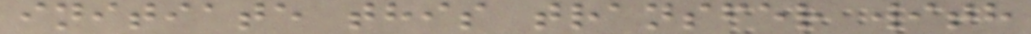initiate this transfer with
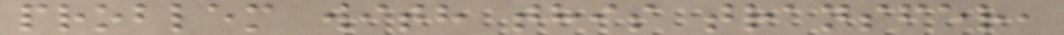problem with this transfer,
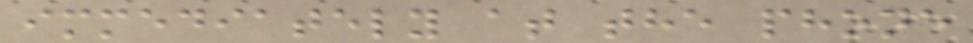immediately at the phone
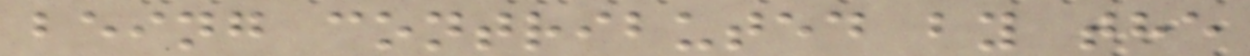being contributed by the
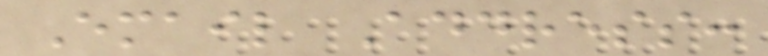Email Address:
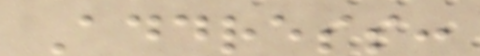Address:
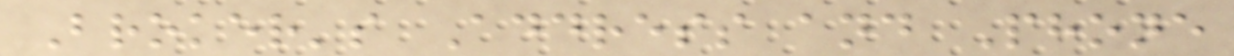Broker's Address and Phone
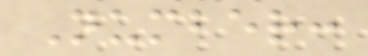Number:
